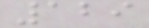129
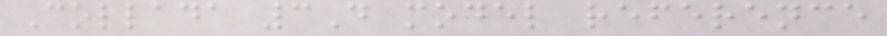Collada 3D model reference
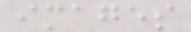images
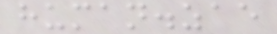human.zae
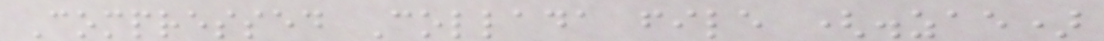Compressed Collada file (.zae)
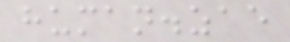human.zae
